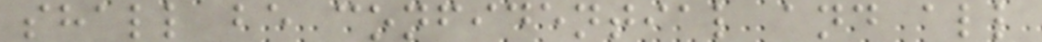shall be confidential and all
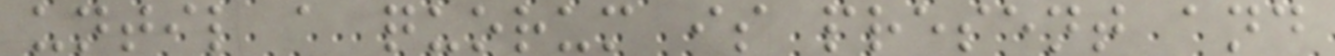until a quorum is present and
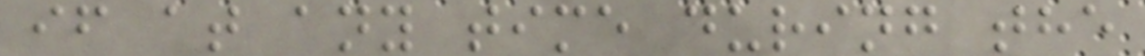if at any time during the
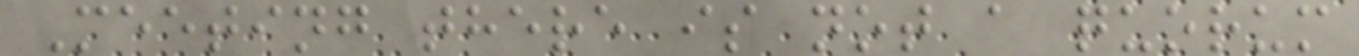Meeting there is not a quorum
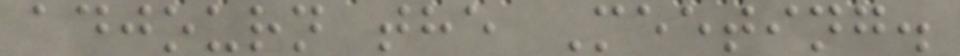adjourn the Meeting.
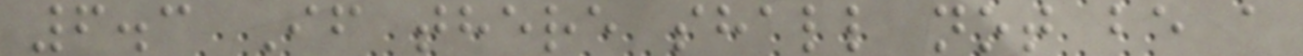6.3 If there shall not be a
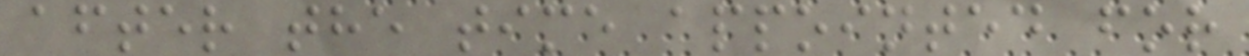after the time appointed for
